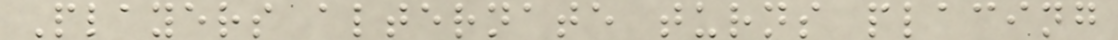Players alternate turns placing
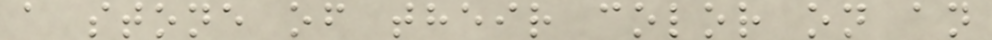a stone of their color on an
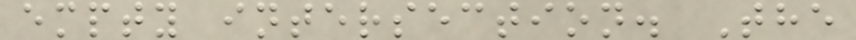empty intersection. The
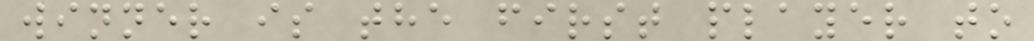winner is the first player to
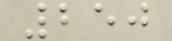250
